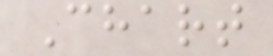Chart
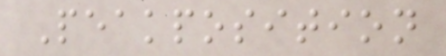Peakposition
